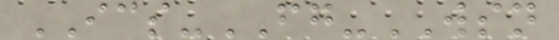ICS-FG-WSN
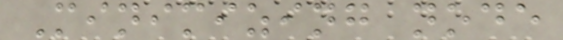Minimizing node
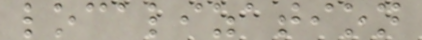localization
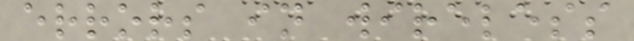errors in wireless
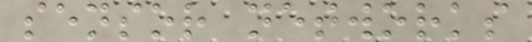sensor networks
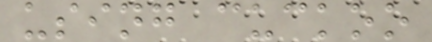using cuckoo
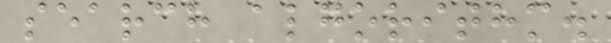search algorithm.
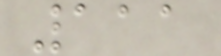111
